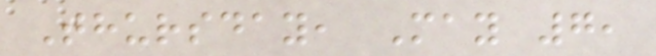Thursday, May 7,
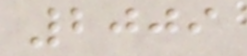2009
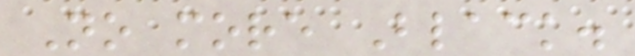No more Black.
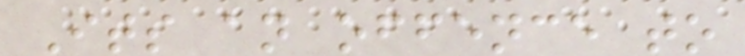Its an offence to
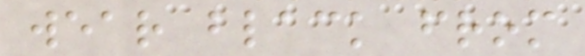wear black from
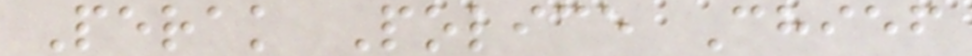Perak Police Chief
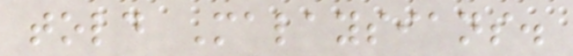told Malaysians.
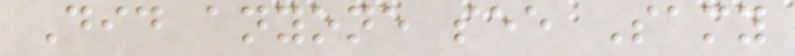Did anyone see Samy
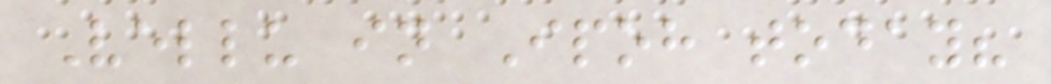Vellu in Ipoh today?
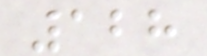128
